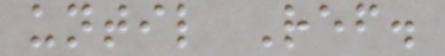until Ref.
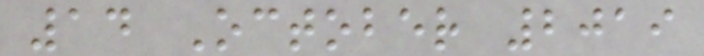14 October 2019
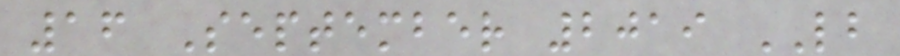16 September 2019 LB
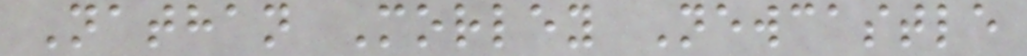Nathan Morley Newcastle
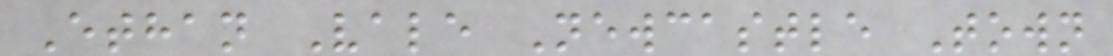Ethan Vale Newcastle Town
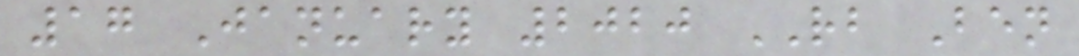17 January 2020 RB Ben
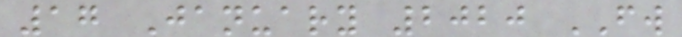17 January 2020 FW
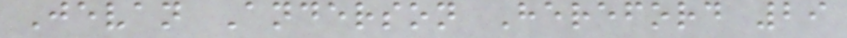Jevan Anderson Hereford 29
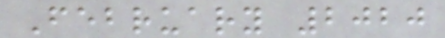February 2020
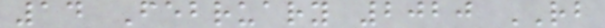14 February 2020 RB
